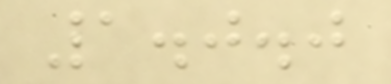1.0.0
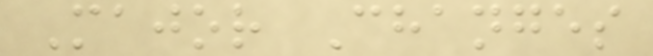Major Changes
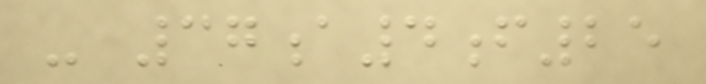- 37a4f25
